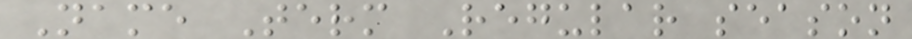Name Term Regular season
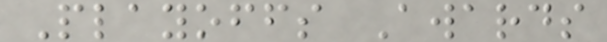Playoffs Awards
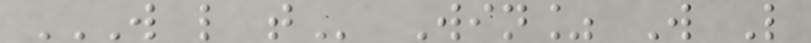W L T Win% W L
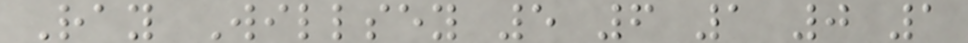Ray Willsey 5 6 1 0 1
